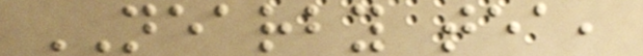NEARBY tea,
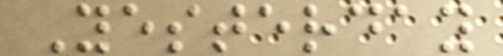Yesterday
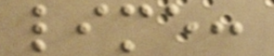lime:
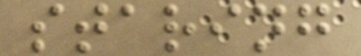staring
